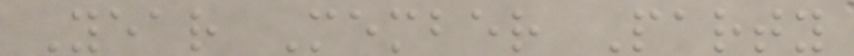Year Member Party
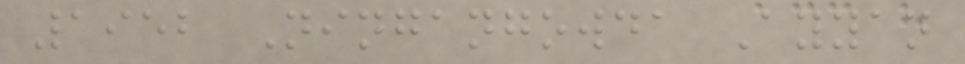1952 Ningangowda Ayyan
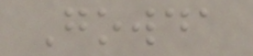Gowda
